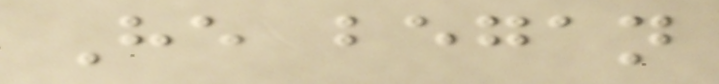He began
